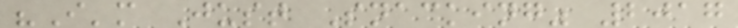"I'm Just Snacking" 2017
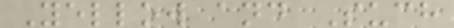Yellow and Such
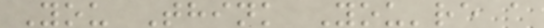You Think You're a
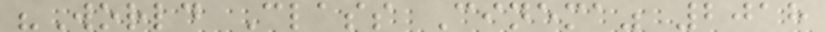"World Class Cinema" 2018
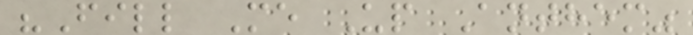"Fill Me Up Anthem"
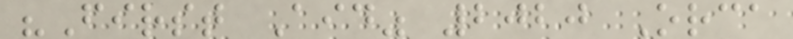"First Aid" 2020 Orca
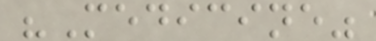"Medicine"
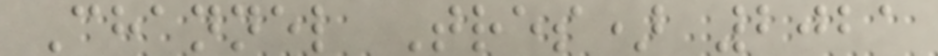Channel Tres) 2021
